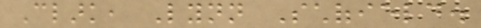Clark, Lynn Schofield.
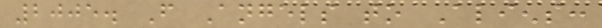2005. From Angels to Aliens:
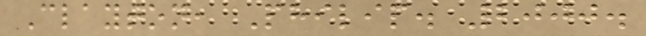Clayton, Philip. 2000.
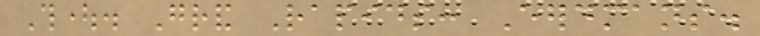Thought. Grand Rapids: Eerdmans.
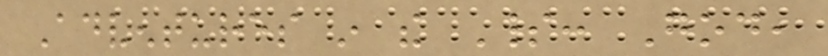Adventures in the Spirit: God,
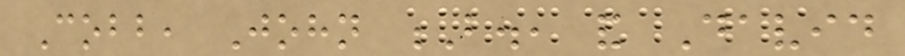Cobb, John B., and David
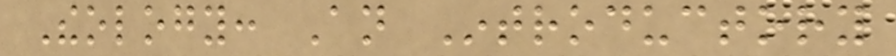Theology: An Introductory
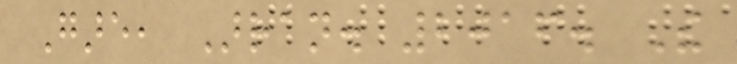Gare, Arran. 2016. The
